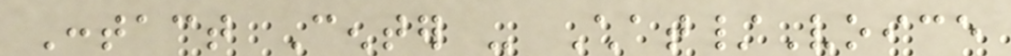Contact Center - Chat/Voice
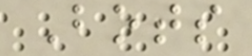Bots
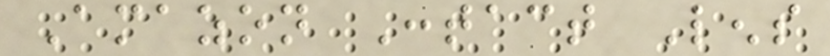Amazon Contact Lens
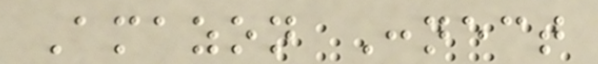Amazon Connect
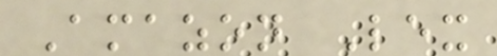Amazon Lex
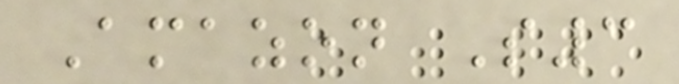Amazon S3
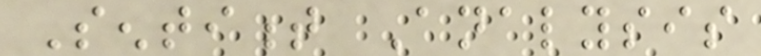Sentiment Analysis
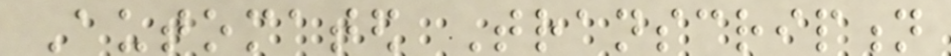Automated Transcription
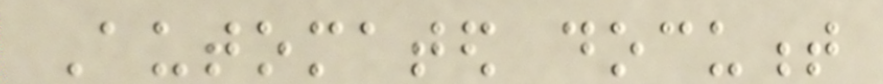Automated document
